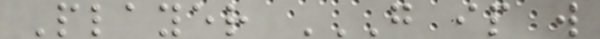Player G IP W
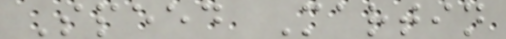Speed Martin
